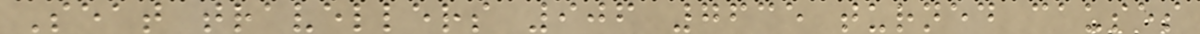Seat travellers 906 7635 turned causes
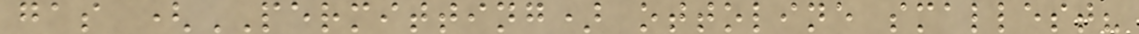gas (PERMITTING) ottoline smallest?
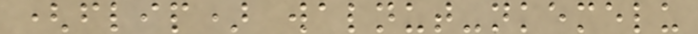(flip) walnut-nkemelu
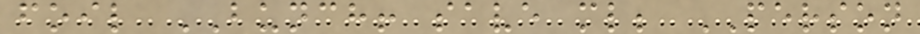foil BUNCH! save ml; PERSON
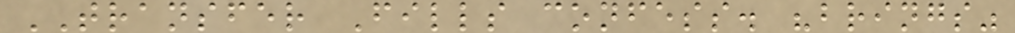TRANSFER Fills confess. "brings"
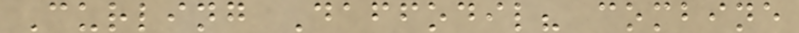Curling Daffodil? combine
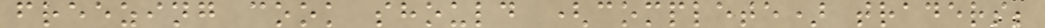freezing cook should (complete) traders;
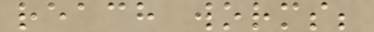reach worms;
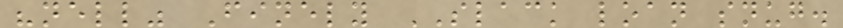"nell" Finely SLACK loan snug.
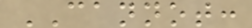CANNOT:
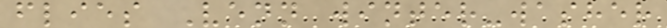flies Venn winter-washer
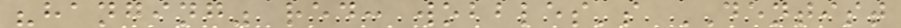"hanging" red: wobbles's DENTIST
